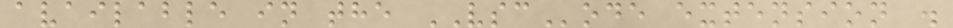available in the VSCode extension .
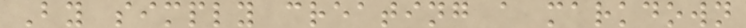By simply creating a markdown
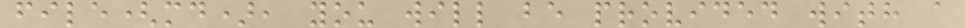file(md), you will be provided with a
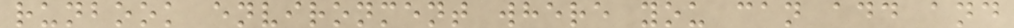runbook environment where you can add and
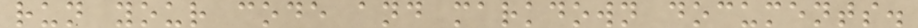run your code and markdown documents.
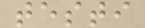testi
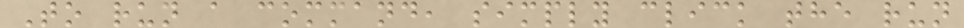To run a command, simply click the run
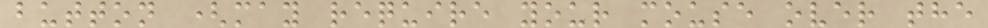button (may require your mouse over the
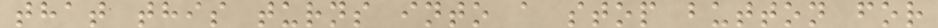that this turns into a stop button for
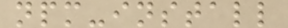npm-install
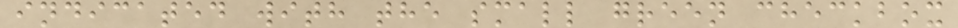indicated with the small green checkbox
